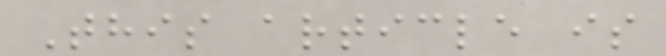This article is
